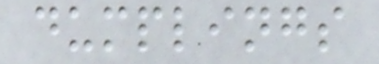dumplings
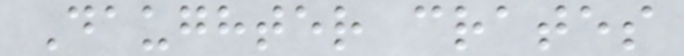Daughter crates
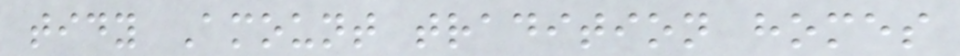tidy Amount tradition homes
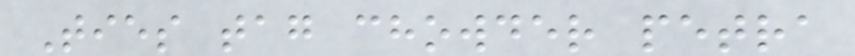Ties tag chowder petra
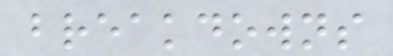breakdowns
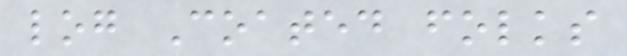log Coated folks
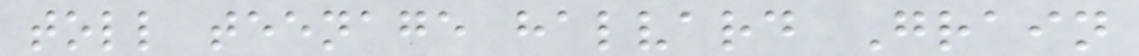toll teenage halvard Grain
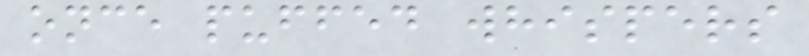once puffed whispers
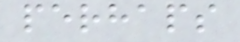perhaps
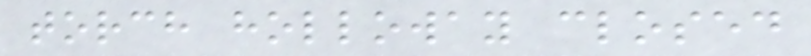torch holloway closed
